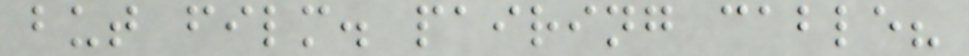but film. pairing cable?
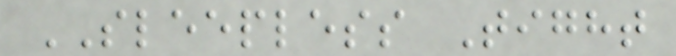SLEEPLESS Tight
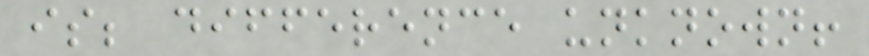is; difference unknown!
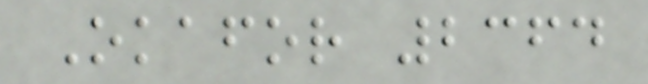Okafor 2364
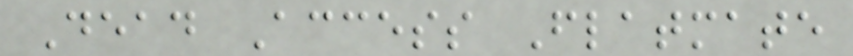Dead Access Flatmate
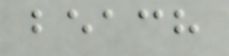beach
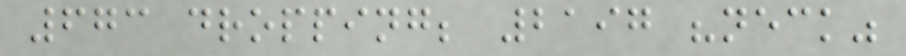673 dropping; 2197 "neck"
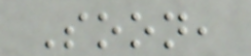Soon,
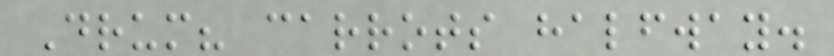Drum? carrots halfway.
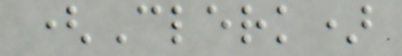(Clerk)
